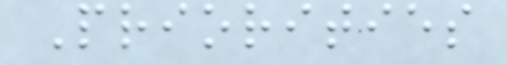Priorities
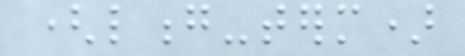(long-term)
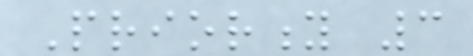Priority 3
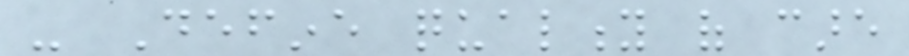- Define quality of care
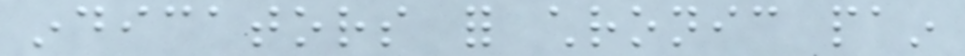indicators for chronic pain
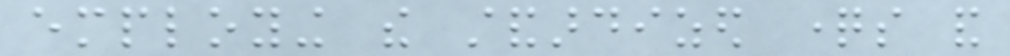employing the standardized questions and
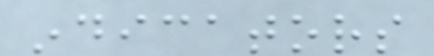indicators
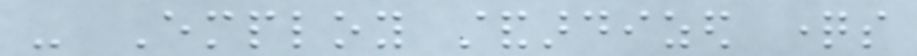- Employ standardized questions
